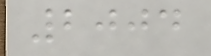2004
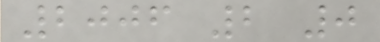2006 2 0
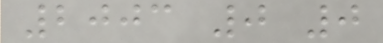2003 0 0
